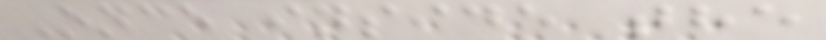Once inside the
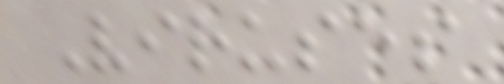Viruses
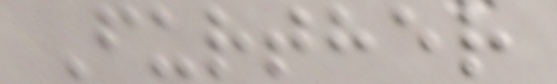Further
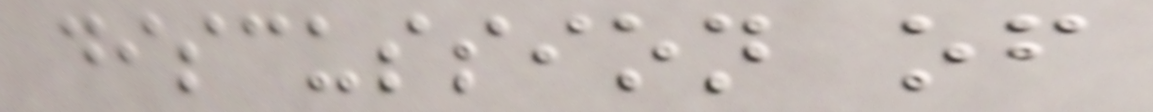discussion of
